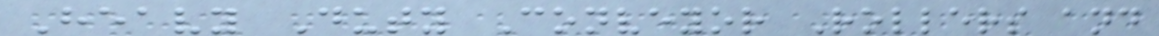Heavy Duty Conveyor Rollers and
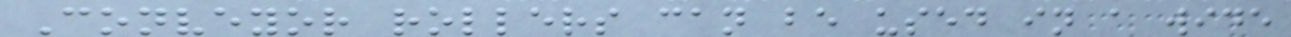Conveyor rollers can be used in a wide
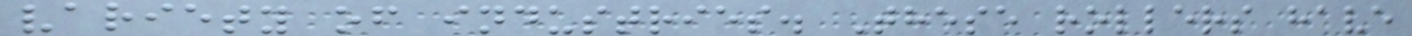variety of industries. These rollers have
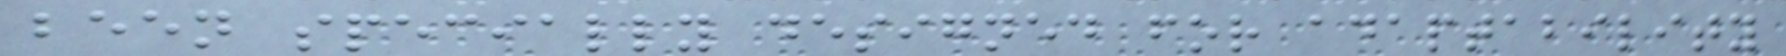been specially designed for adaptability
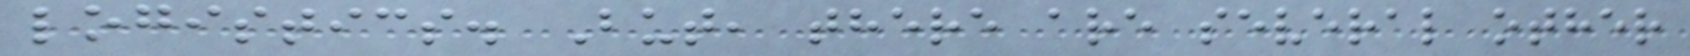logistics. But, there are several other
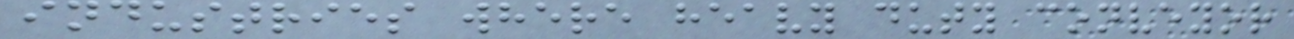industries where heavy duty conveyor
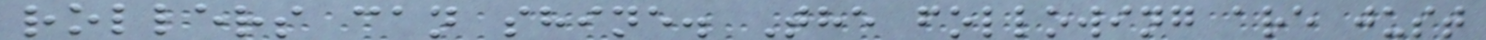rollers can shine. The following are just
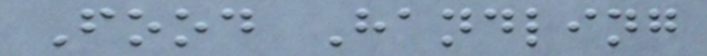Food Handling
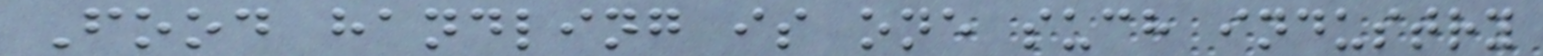Food handling is one such industry
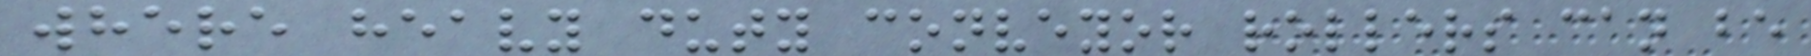where heavy duty conveyor rollers can be
